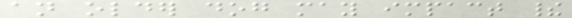an older dog may impact their
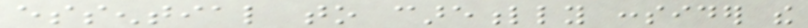essential to carefully consider the
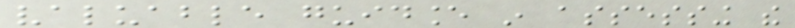valuable guidance in assessing the
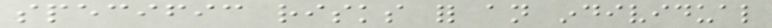specific risks for an individual
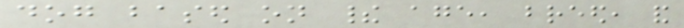dog based on their age, breed, and
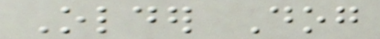Older Dog
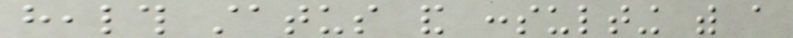health status and consulting with a
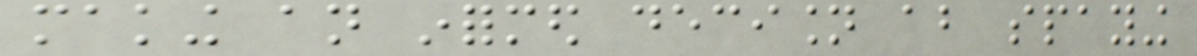making an informed decision about spaying
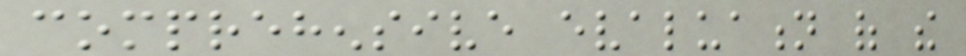comprehensive evaluation of the
